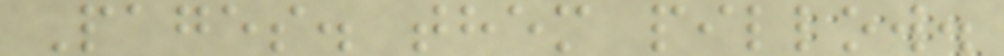Pages. them pillow.
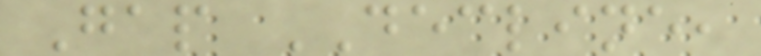Gap DECLINE,
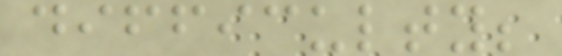difficulty;
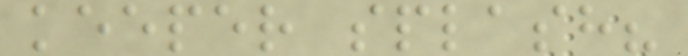keeper splash?
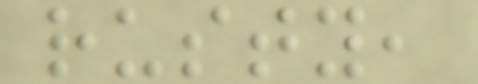rusty,
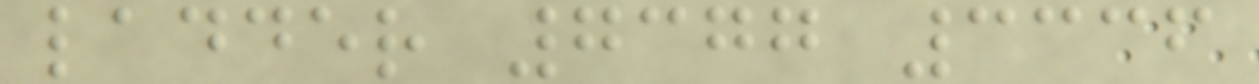ladder 7377 3336
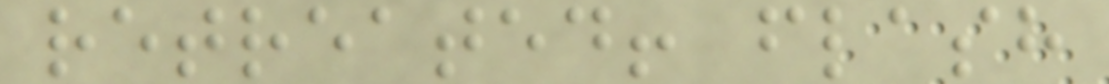retreated! flash
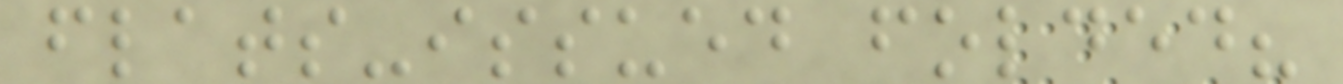flats-issued folded?
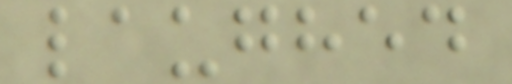laughed
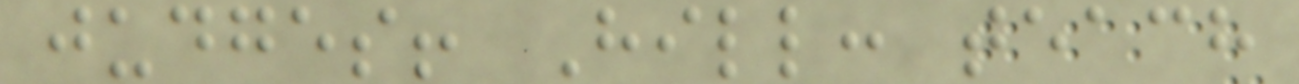judges! Hill: teach
